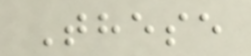These
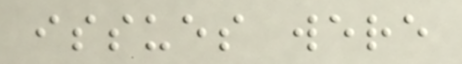issues were
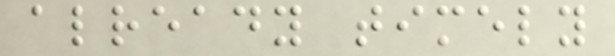already timely
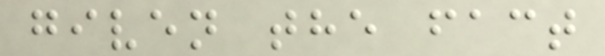given the fact
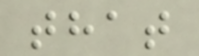that
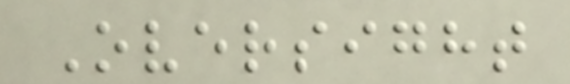Oversight
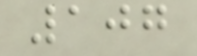107
